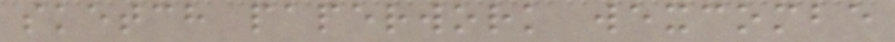sketch paperwork wexcombe
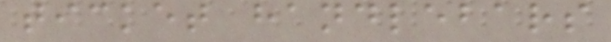ticket handlebars
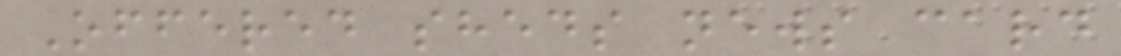Offered sheds news card
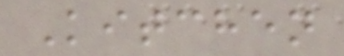Kitchen
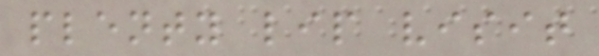plenty lip visit
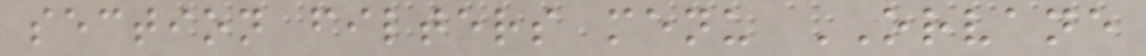section filters menu ORVANE
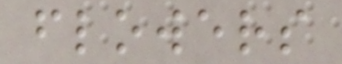flowers
